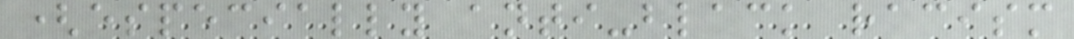(especially anti-black racism
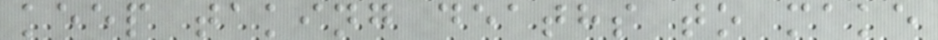keep taking deaths to make
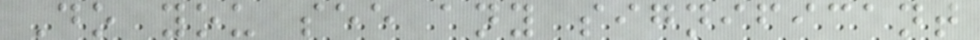Do you see any significant
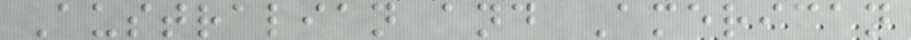Australian and American
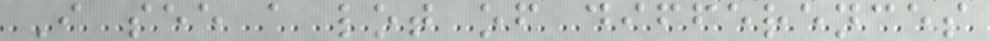I see a lot of differences
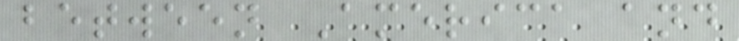between America and
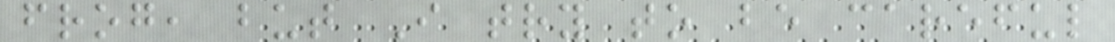frog, but I try to be careful
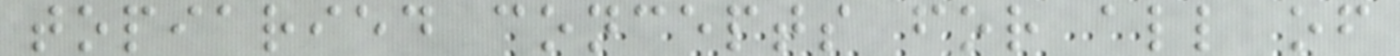topiaried concepts for all of
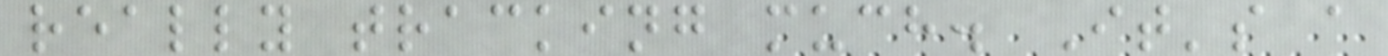really tracking much. It's a
